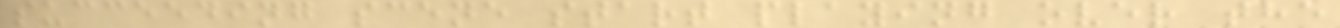succeeding scene start playing over the
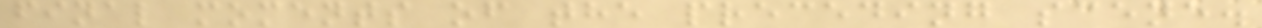final moments of the preceding scene.
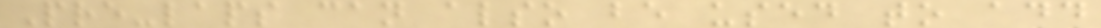Pre-laps can also be used to add
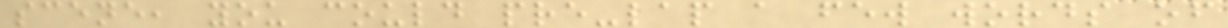scene, you could pre-lap a few words of
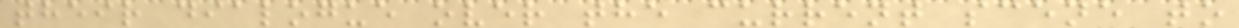their dialogue over the current scene to
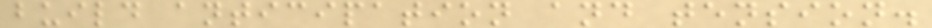build anticipation and tension.
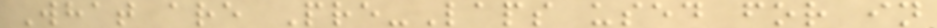What are Pre-Laps used for in
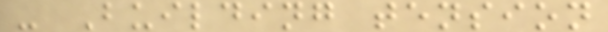- Building tension
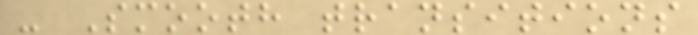- Smooth transitions
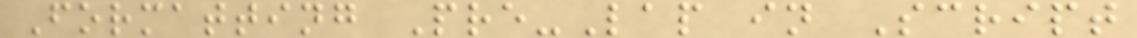Formatting Pre-Lap in Script
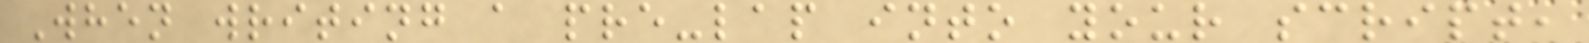When writing a pre-lap into your script,
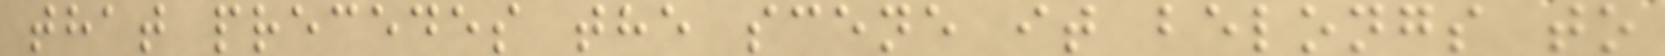that precedes the scene it belongs to
